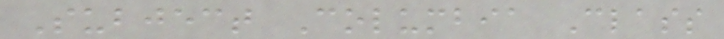Subject Columbia Class
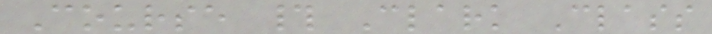Course # Clark Class
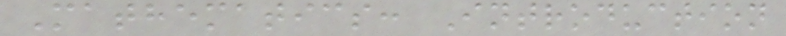Mathematics: Introduction
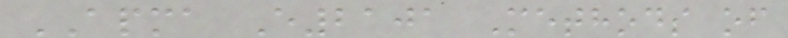APMA E2101 Methods of
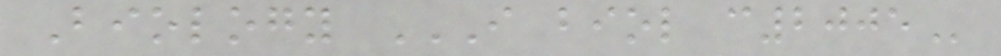Biology I BIOL C2005
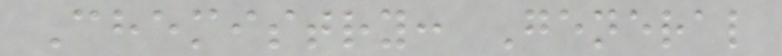Chemistry: General
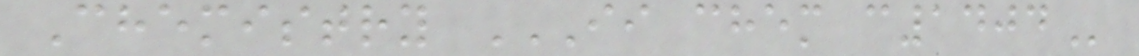Chemistry II CHEM C1404
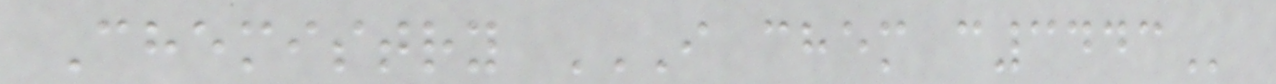Chemistry I CHEM C3443
